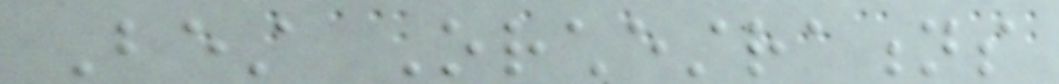Best Orchestrations
